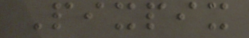Pixpix
